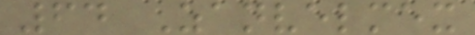64 Zanvelmex
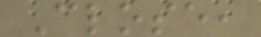Close,
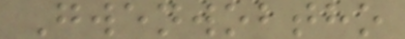Gwenwobtho
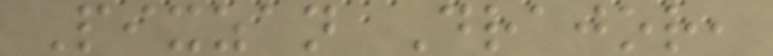Pixzan Drajor,
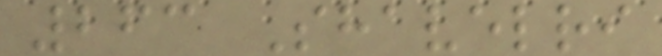263 Shavelri
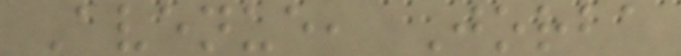Avenue, Jorba
